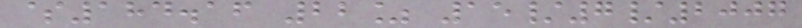$184.16 22% 15/7/2007
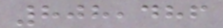808,486
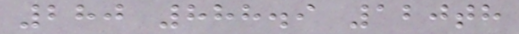280 888.9 120th
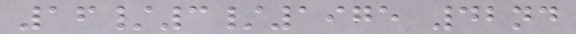16/3/1975 42nd
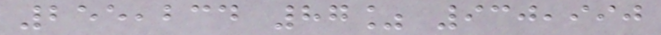255,234 87% 930,990
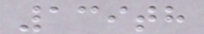139th
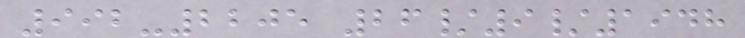992-2205 26/9/1948
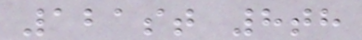121st 8th
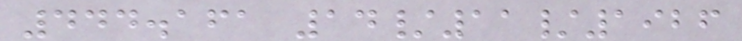444.161 14/11/1926
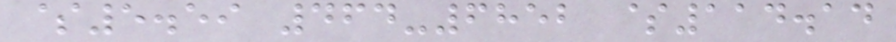$5.59 464-6852 $114.14
